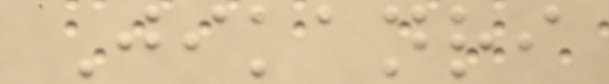Jikanri
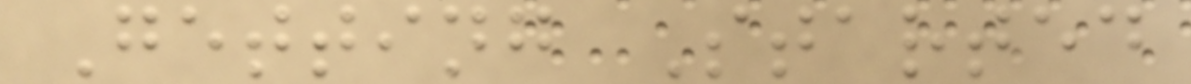Getting Started
